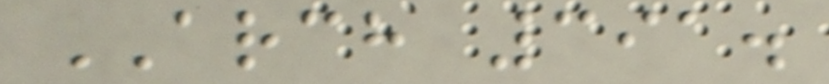ARCH 391.
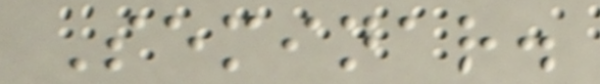Seminar.
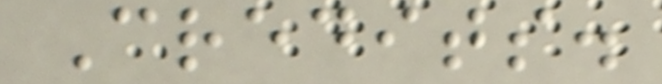Credits.
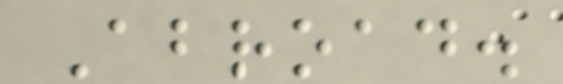Abroad.
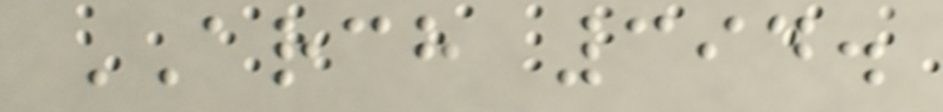ARCH 394.
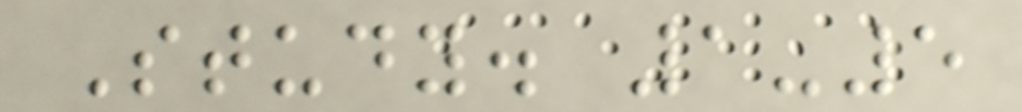Study. 1-5
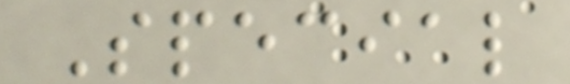Special
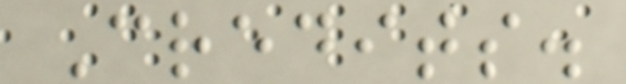Credits.
